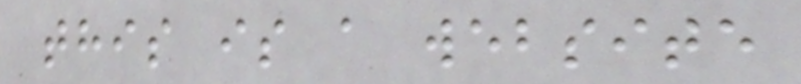this is a website
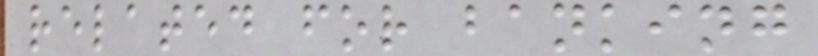related for banking
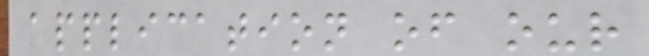application of our
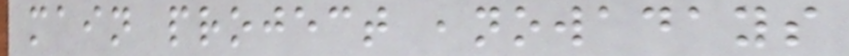main project ,nowadays
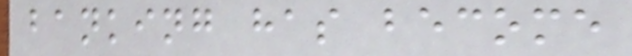banking has become
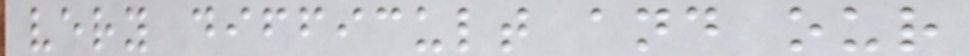very difficult and our
